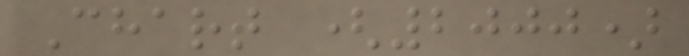Chart (2000)
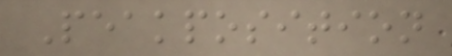Peakposition
